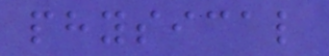physical
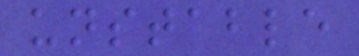unstable
